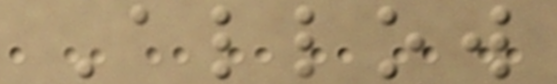Allow
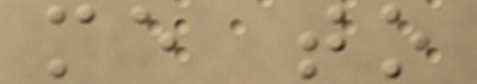me to
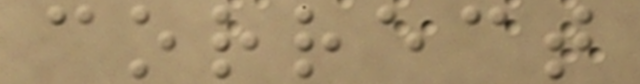correct
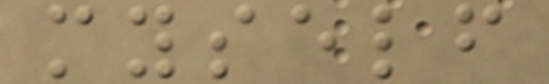myself
